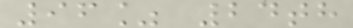96% 24th
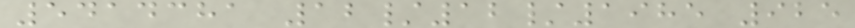5414381 12/12/1985 925
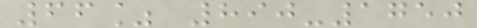66% 890-1750
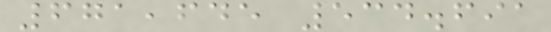671,645 534.691
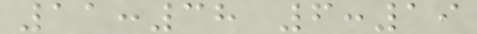11:38 6:19
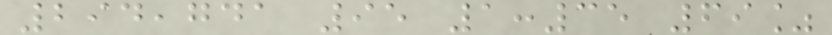294,741 95 1:35 69%
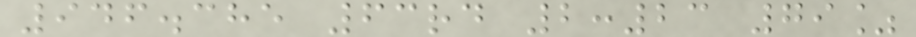946.385 63rd 2:23 79%
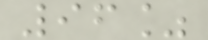96%
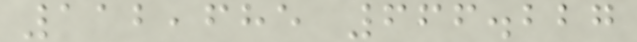112,685 666.227
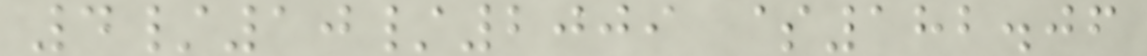4/10/2009 $182.06
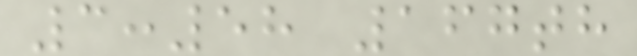3:58 167th
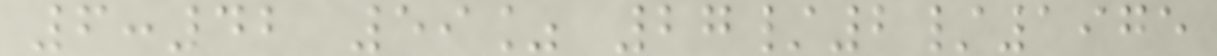6:42 59% 27/2/1975
